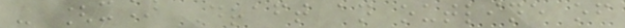- [x] Draft an outline of
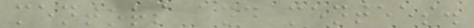mentors and mentees.
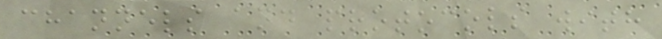channels and protocols with
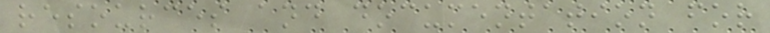resources and documentation for
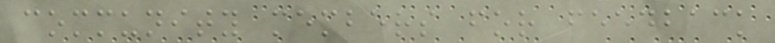community members for feedback
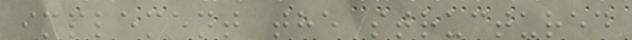implement the structured
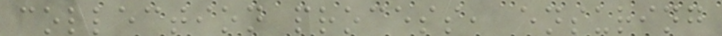collection process, ensuring
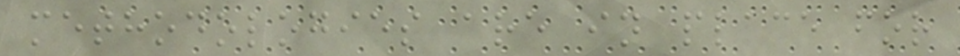methodologies are in place for
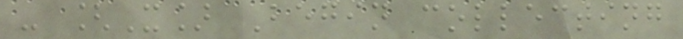- [X] Begin collecting
